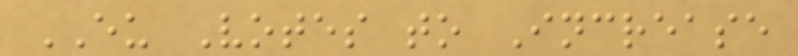EU Votes to Increase
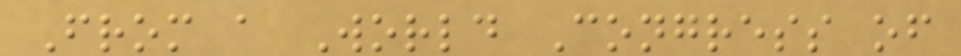From a World Congress of
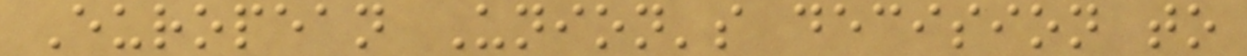European Union's decision to
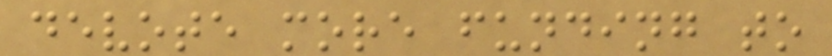devote more funding to
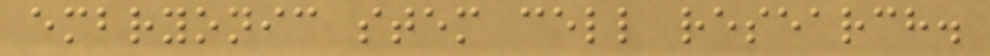embryonic stem cell research.
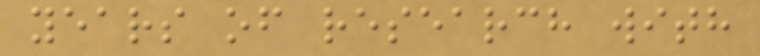years of research with
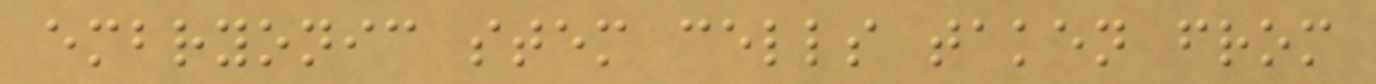embryonic stem cells taken from
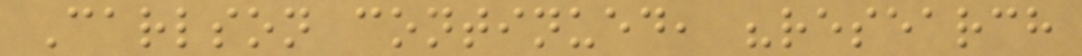Carlson continued, "research
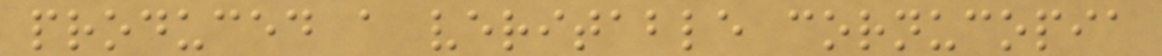produced a veritable cornucopia
